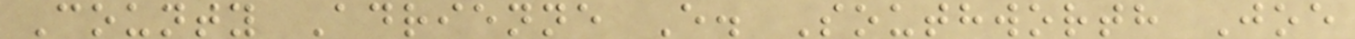County Adrienne E. Southworth Joe
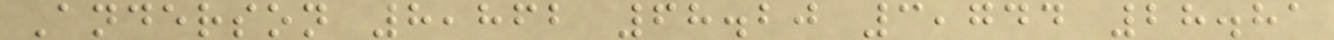Anderson 8,862 68.20 3,744 28.81
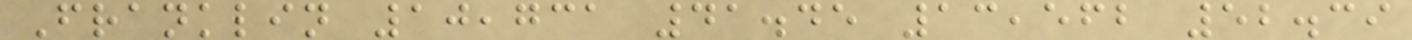Franklin 10,731 41.45 13,562 52.39
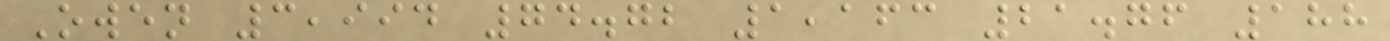Owen 3,994 74.72 1,163 21.76 188
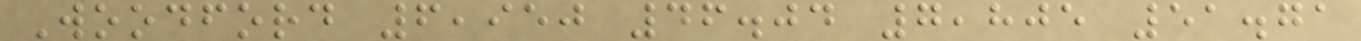Woodford 6,950 46.04 7,805 51.71
